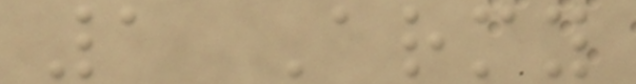1 Army
